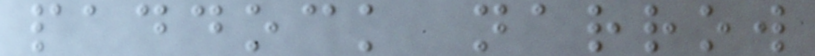paddock narrow
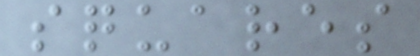squares
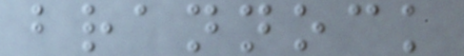brannock
